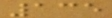135
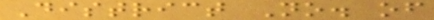District No. of
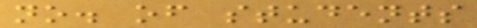no. of students
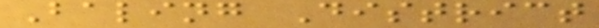Baling District
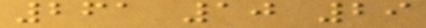261 10 29
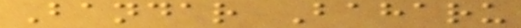Bandar Baharu
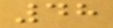48
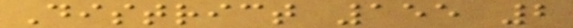District 155 2
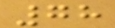78
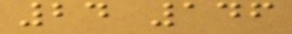24 146
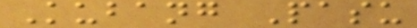Kubang Pasu
